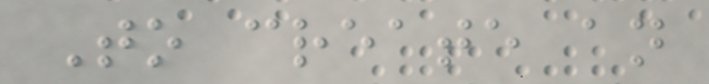To create an
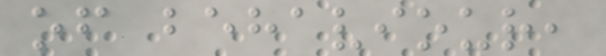of behaviour,
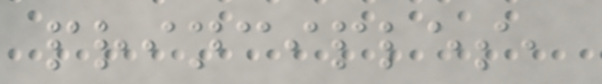principles,
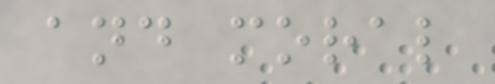and moral
